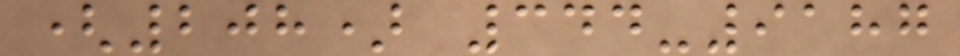(208) 344-9187
